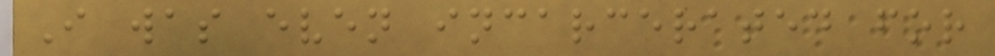I was even incarcerated for
